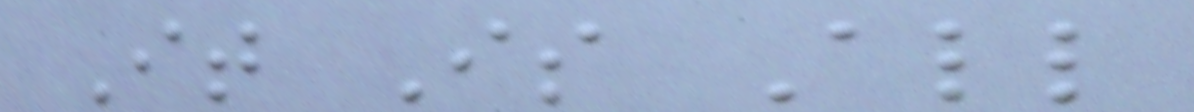It Is All
